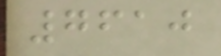7610
